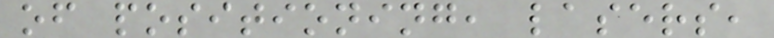of positioning, lasers,
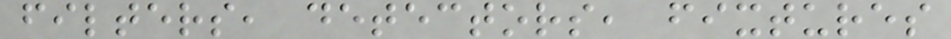filters, detectors, fixtures
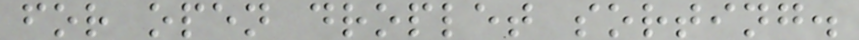for open droplet sorting.
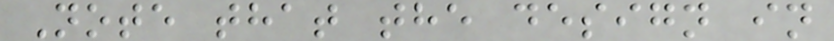Note that the design in
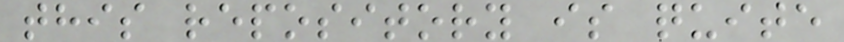this repository is quite
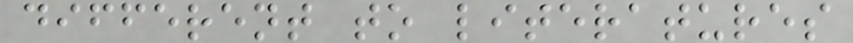different to literatures
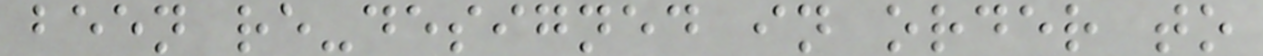been re-designed in order to
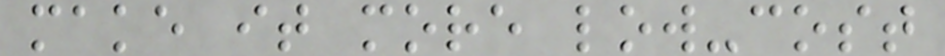make it more low-cost
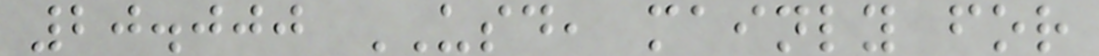20.000 USD, mainly for
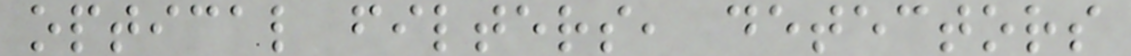optical filters, detectors
